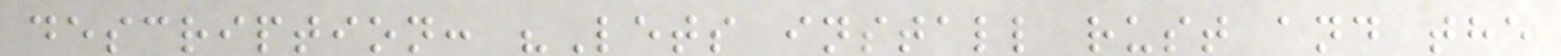description: "Lets install rust and the
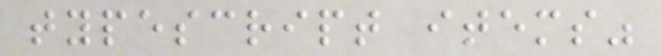typescript items"
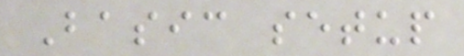Basic setup
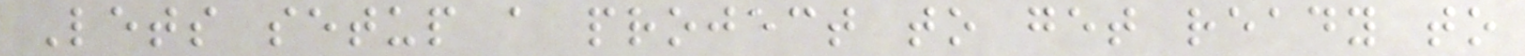Lets setup a project to get ready to
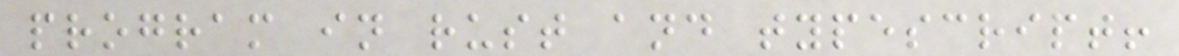program in rust and typescript!
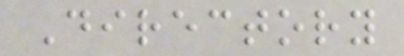Directory
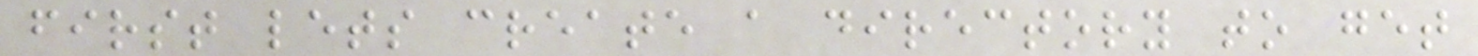first lets create a directory to get
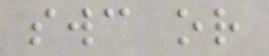swc or
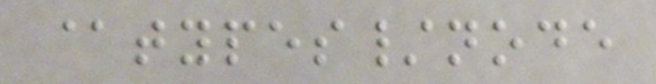@types/node
